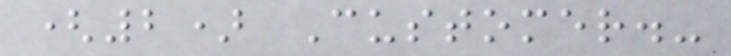(2) Customer.-
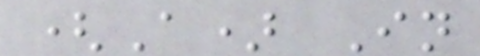(A) In
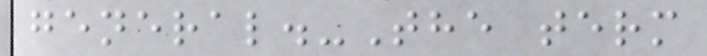general.-The term
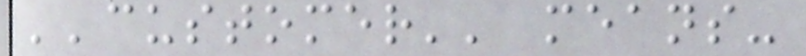''customer'' means-
